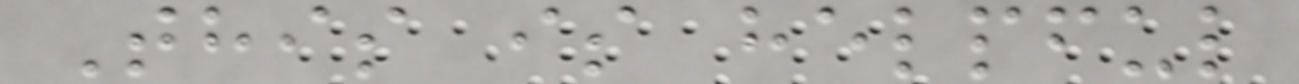This is helpful
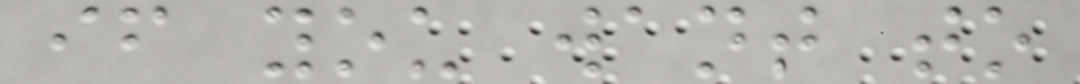if you want to
